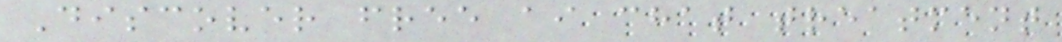Discover free ai chat treatment
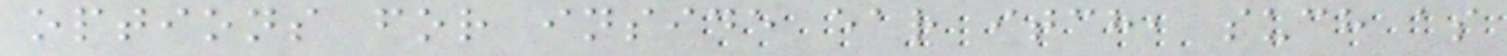options for inside ear itch, such as
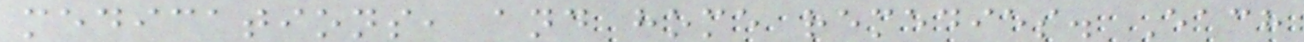medications, and home remedies. Each
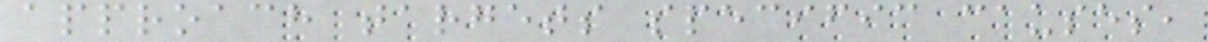approach targets specific causes,
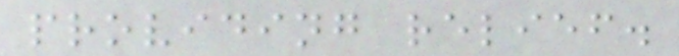providing relief.
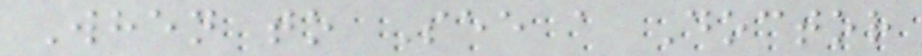When to See a Doctor
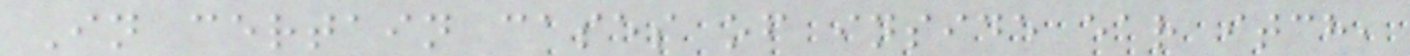In certain cases of inside ear itch,
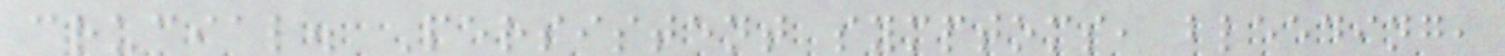crucial. Persistent symptoms, bleeding,
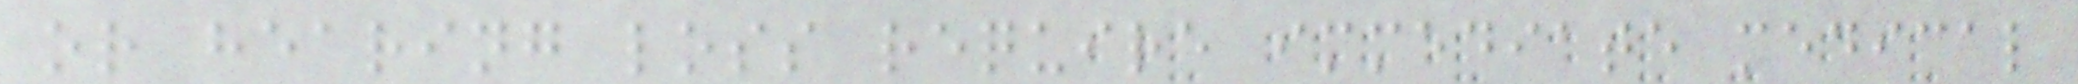or hearing loss require immediate medical
